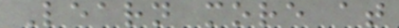Learn more at
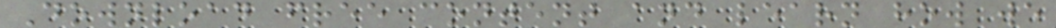Download free content and learn how we
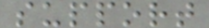support
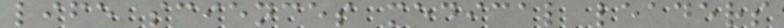life sciences medical leaders
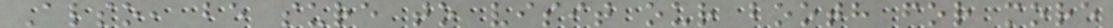Also, be sure to visit our booth for more
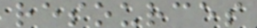resources
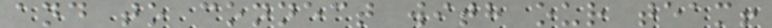and to connect with our team!
